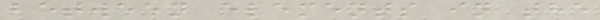between elements in the
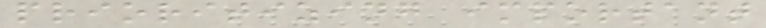prioritizing important
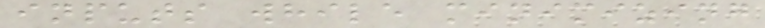inputs while minimizing
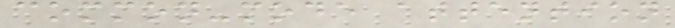common-mode attention
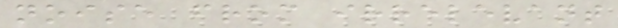noise from irrelevant
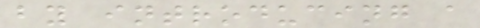by introducing a
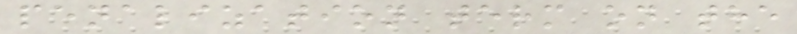penalization term on the
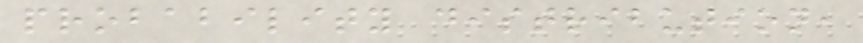probability distribution,
